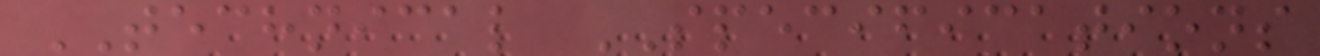TECHNICAL SPECIFICATIONS
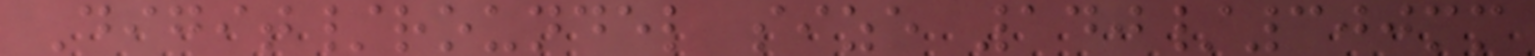Digit/roundel size 140/300mm
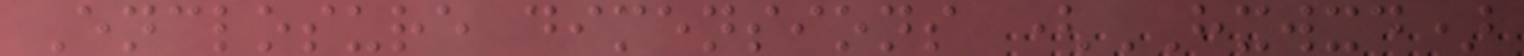Enclosure dimensions (HXWXD)
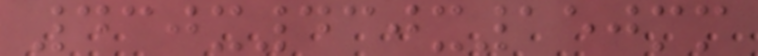430x430x150mm
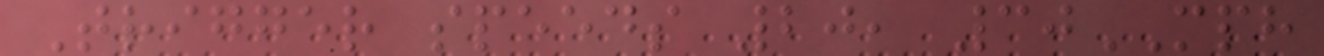Trigger speeds 20, 30MPH
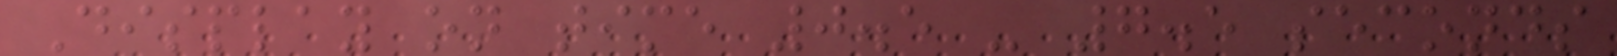Display on time 0.5 - 7.5 seconds
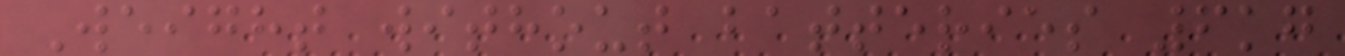Weight without batteries 6kg
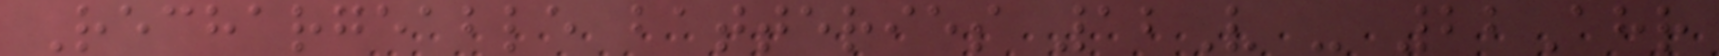Rechargeable batteries 12V - 22Ahr
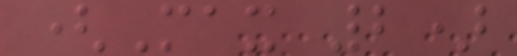(Max 2)
